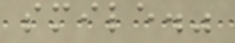smile."
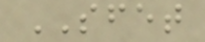SFET
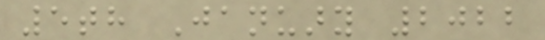5th January 2022
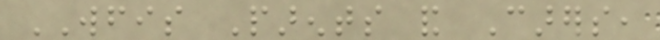WFIS Parents and Carers,
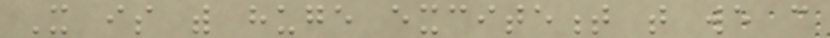It is with huge excitement that we can
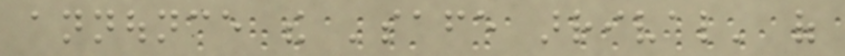announce the 'safe arrival' of
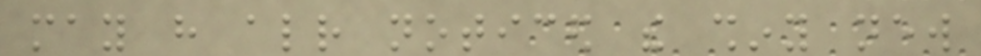may have already noticed the shiny new
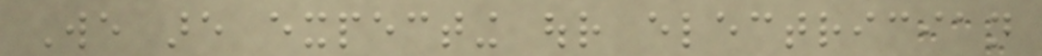We are expecting our electrician
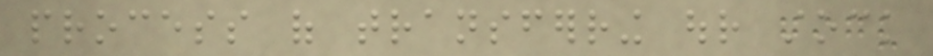process of transferring our stock
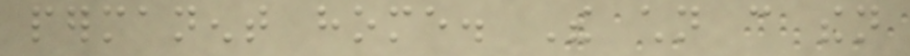permanent home. The children can then
